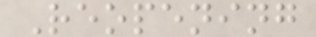Reopening
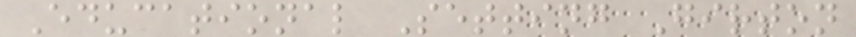Educational Setting Girton
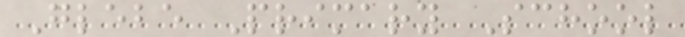Glebe Primary School
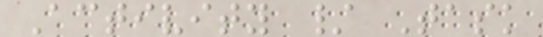Activity / Task
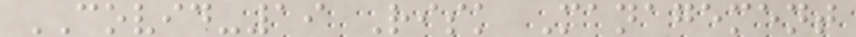COVID-19 Risk Management
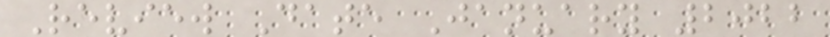Review Date January 2022
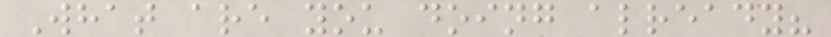What are you doing already?
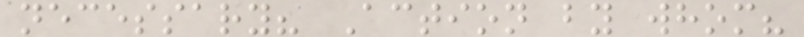necessary? Action by whom?
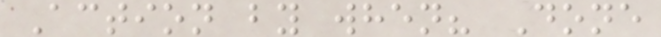Action by when? Done
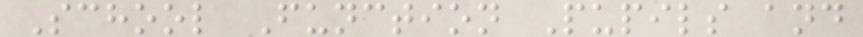School Function Pupils and
